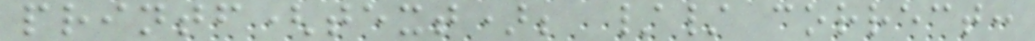printf(text); // correct:
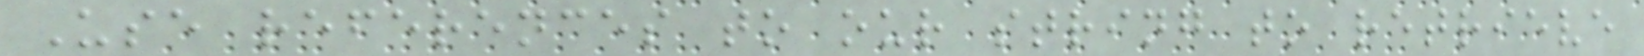Use references to our string to retrieve
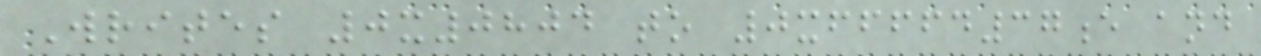Writes 0x0804 to 0xffffd37e and
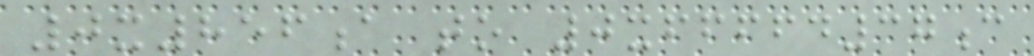0x856a to 0xffffd37c
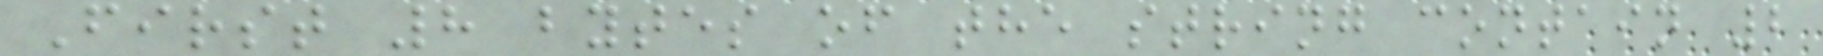First 8 bytes of the string contain 2
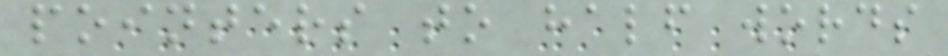pointers to half words
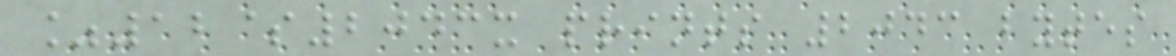%12$2043x prints 2043 bytes
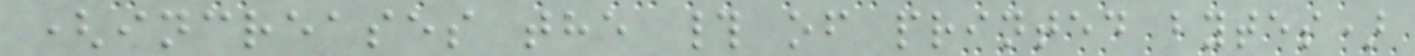(increases the # of printed bytes)
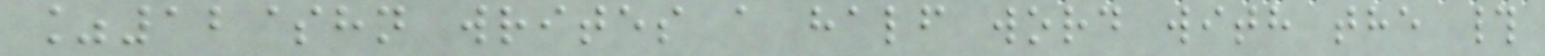%12$hn writes a half word with the #
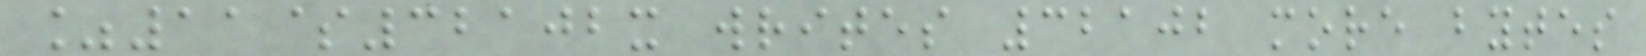%11$32102x writes 32102 more bytes
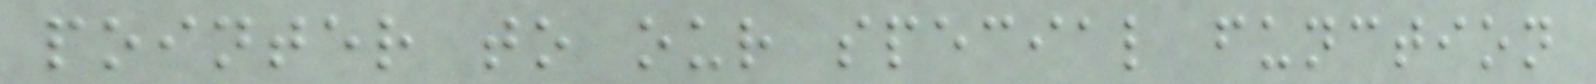pointer to our special function
